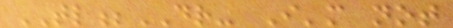TL;DR- I'm not
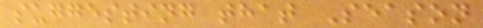suggesting that Season
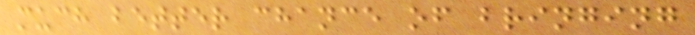much better chance of bringing
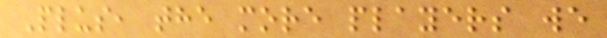Plus, the more players we
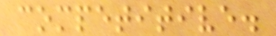competitive.
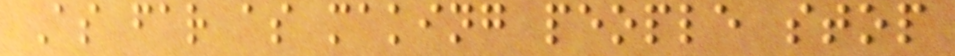As far as making people stop
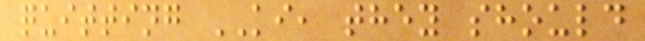quitting KI, they should
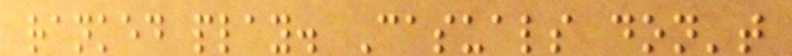ranked play. Casuals don't
